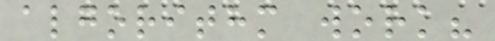algorithm work?
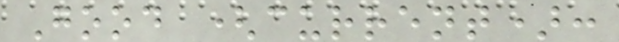Good (current):
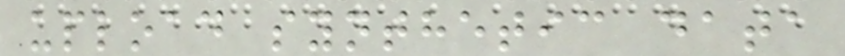upload synthetic data
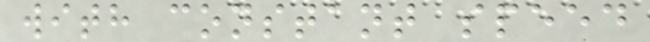with constant speed
